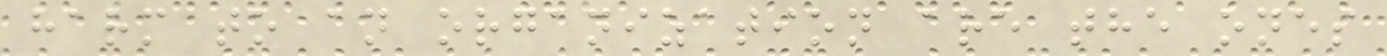harm to an organization are the ones
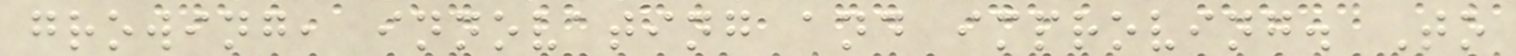growing, innovating and improving. To
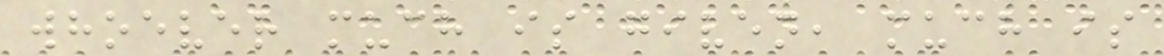whoever much is given, much is
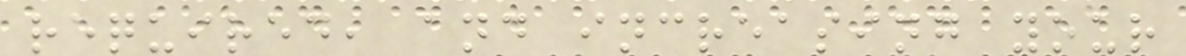required, and increasing your
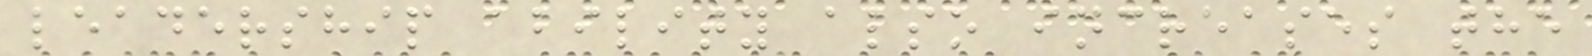leadership ability also increases the
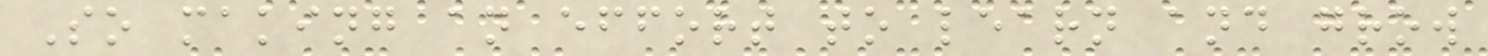So making an effort to learn and grow
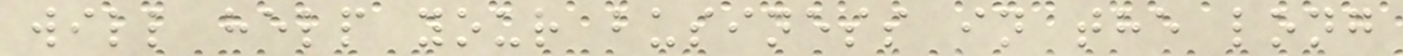will help your business in the long
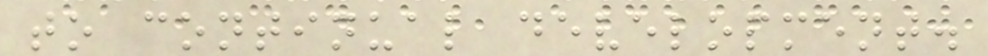to continual development.
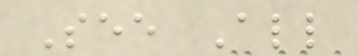See All
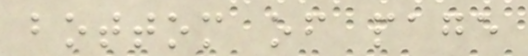bottom of page
